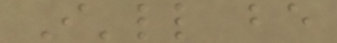I'll be
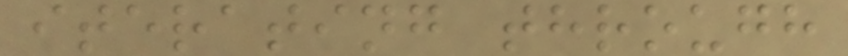iterating through
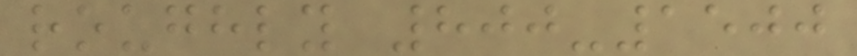roughly 800-1500
